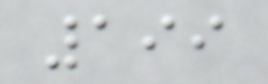199
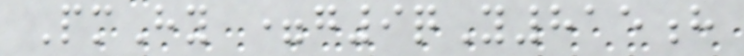PmHy =g9qY815h
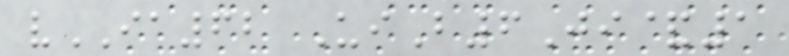vIA62 UiB6Ji&1
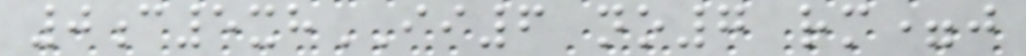0c5xhII6 no7 rm=j
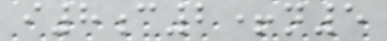i8c2+n5
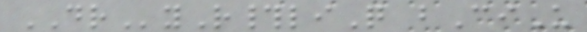DRyR#liQ bCiU
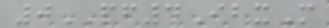0PF4IbxM
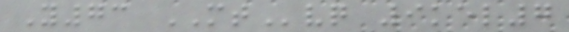Y73 MTvq 9kel7
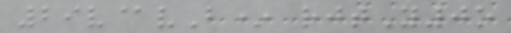29v@vB* rjtY0o
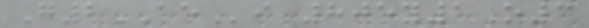G2AEi 805y1O3
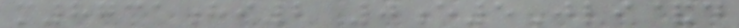m8731hi2 0e5Jli&d
